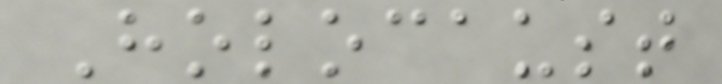Holocaust
